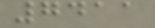7411
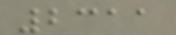2311
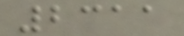2311
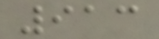913
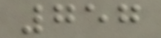757
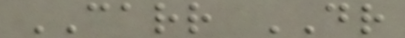CARR DR
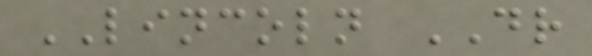LINCOLN DR
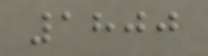1800
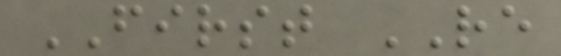FIRST RE
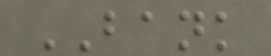BANK
